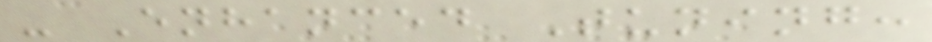- Enhanced Tuning:
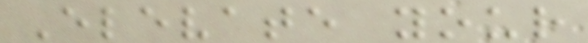Elevate your
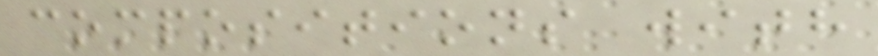compositions with
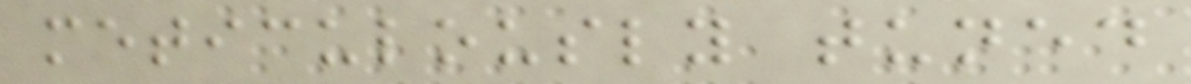meticulously tuned
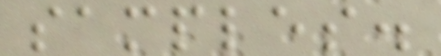samples.
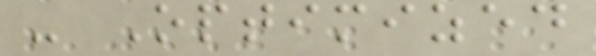- Optimized
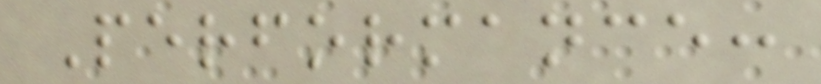Performance:
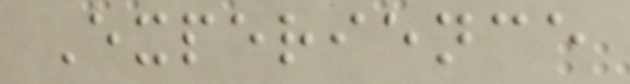Experience
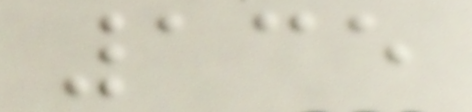135
